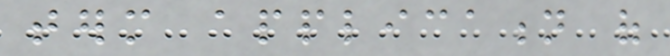term application of
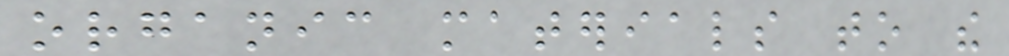organic materials to the
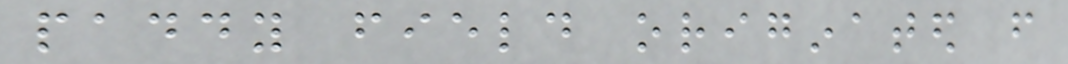paddy field originated from
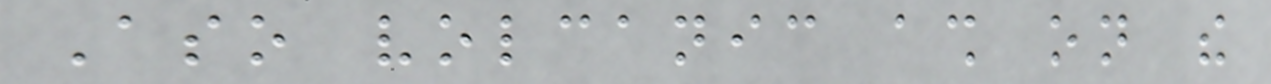Aso volcanic ash on the
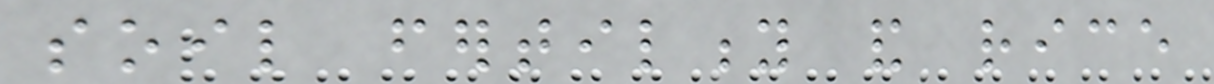soil fertility and rice
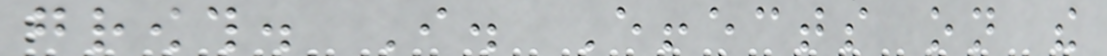growth. I. Effects on the
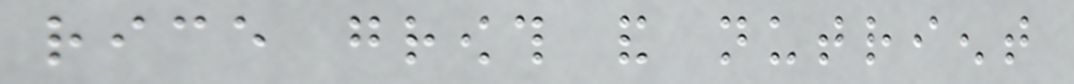rice growth and nutrient
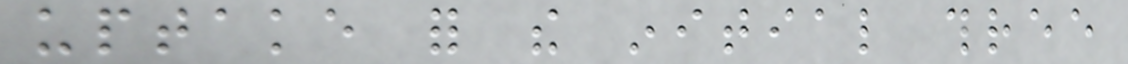uptake for the initial three
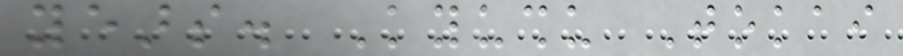years. Kyushu Tokai
